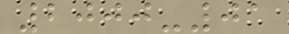2000-01
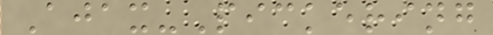Ajax-Pickering
